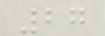27
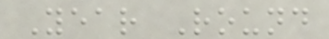Year Round
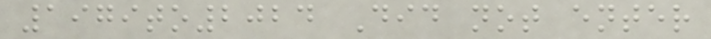1979to2024 Did not enter
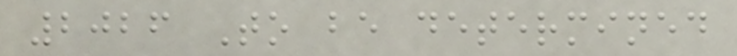2026 To be determined
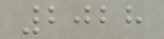2028
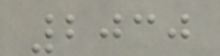2030
